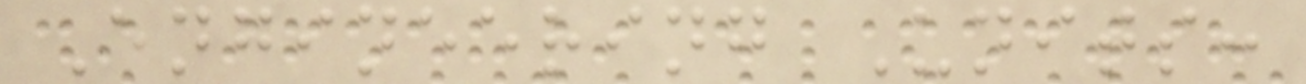Engineering Units:
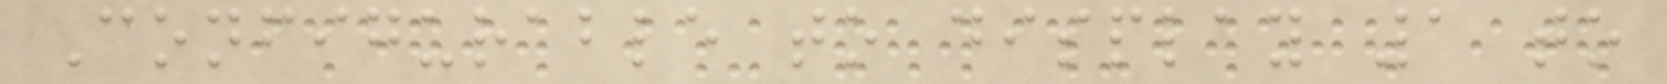Configurable to display 1 to
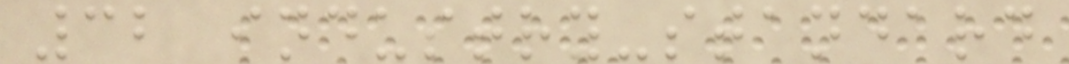32 industry-standard
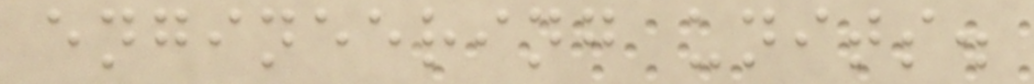engineering units.
